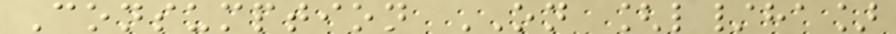Consumption ON [l/ha]
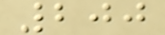200
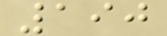190
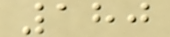180
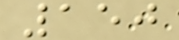150
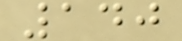140
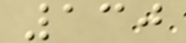130
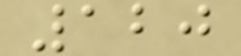120
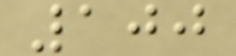100
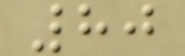80
